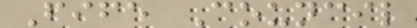Fife Council
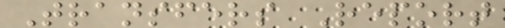Transfers Report
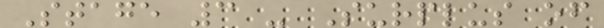Stage 3 - Surplus of
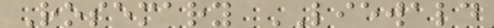Rosemary LIEWALD
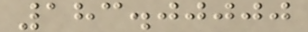183.00000
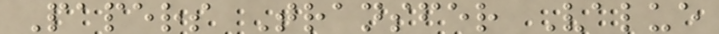Papers Transfer Value
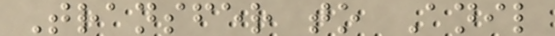Transfer to Anil
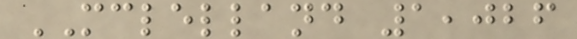MCLELLAND 1,026
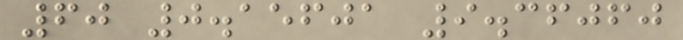60 0.15601 9.36060
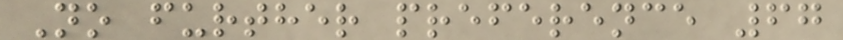No further preference 67
